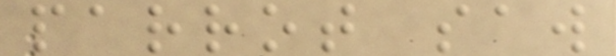parrot saw
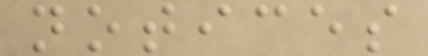notices
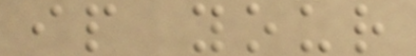ip your
